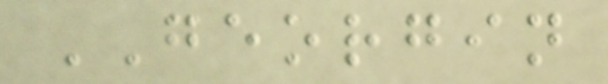GEORGIN
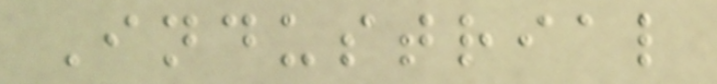Industrial
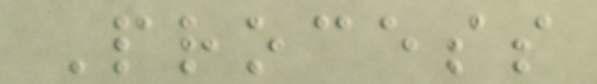Process
